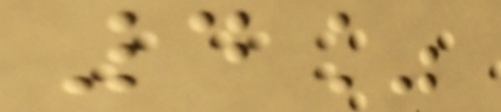4%
